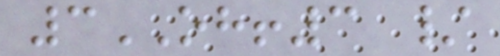3OH!3 /
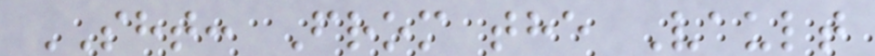SHT: From the Vault
